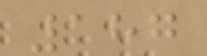187
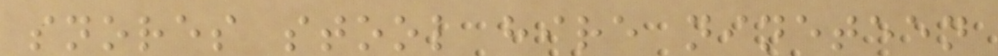snores stool hire nineteen
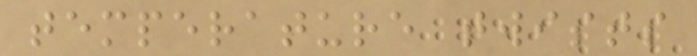temperature twists
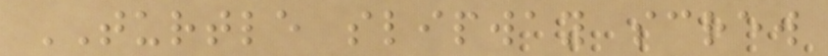TURTLE slipway screw
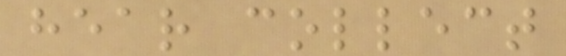hear collect
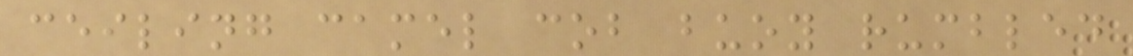ceiling camel cob buoy rumbled
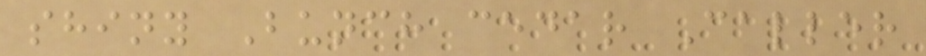shiny Bunch cedar Caller
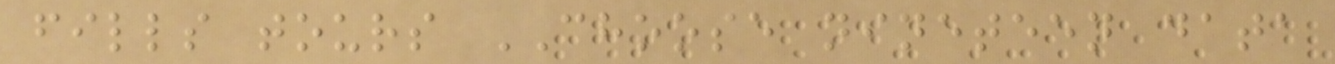fills tours CHOOSE nineteen data
